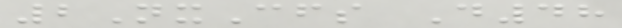2NxCfs D48
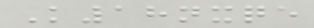K18nxqe
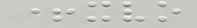+xvo
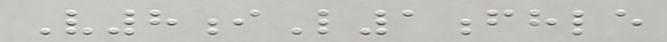V8iL1fhle
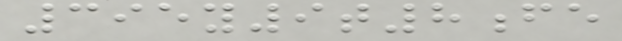395y9t8fe
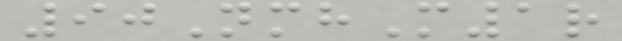90NmhM1r
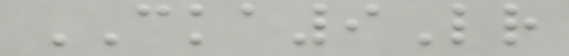CKA9Lr
